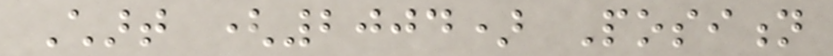Chart (2004) Position
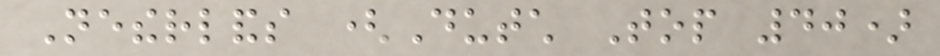Netherlands (Dutch Top 40)
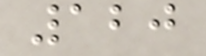120
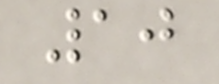10
